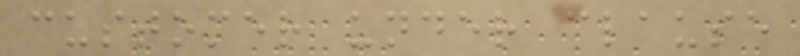customer under clause
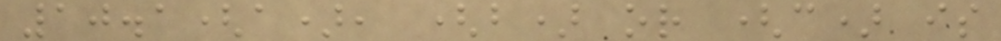10.1(a), (b) or (c) is
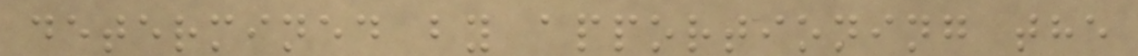determined by apportioning the
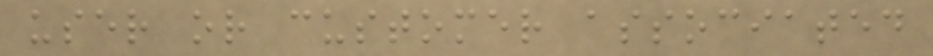user or customer associated
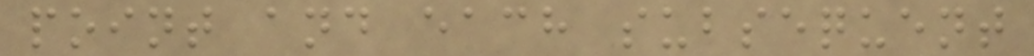point and each subsequent
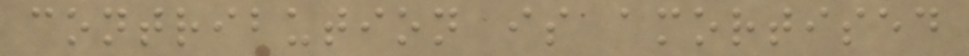contribution is amortised
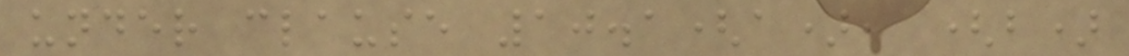under clause 10.1(a), (b)
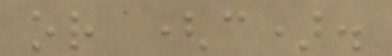or (c).
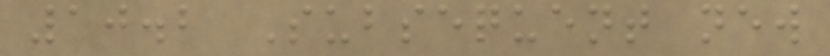10.2 Subsequent new
